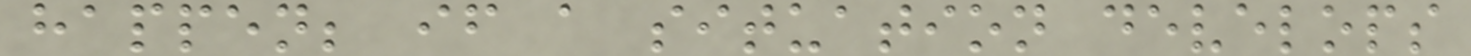happen; if a situation develops
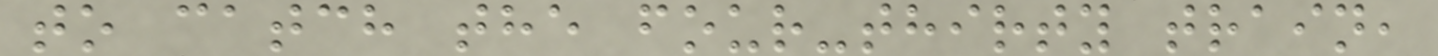to catch the four-thirty train,
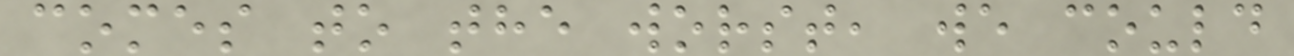comes to the worst, we could
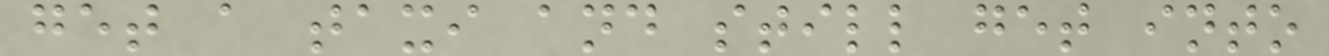get a taxi and still get into
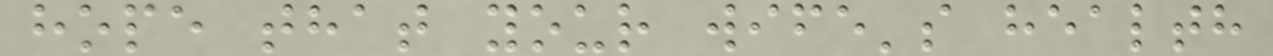hope that your wife's health
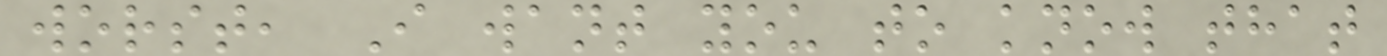worst, I want you to know that
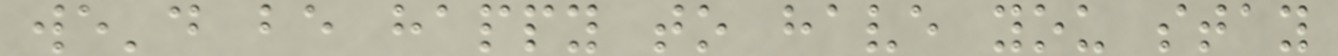we'd be happy to have you stay
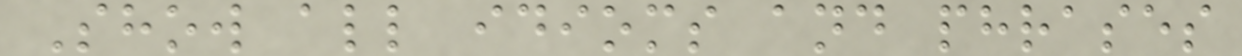Show all idioms and phrases
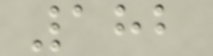182
